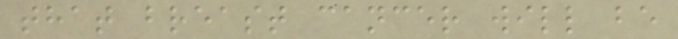that breast cancer will be
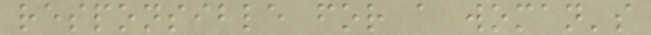responsible for a woman's
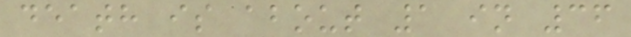death is about 1 in 36
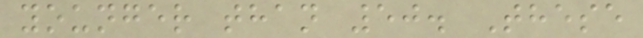younger than 50. These
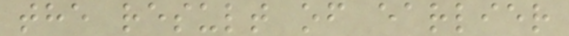the result of earlier
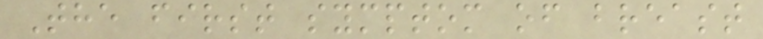The first symptom of breast
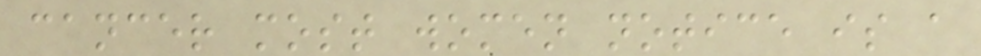cancer most women notice is a
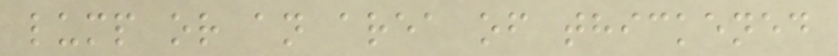lump or an area of thickened
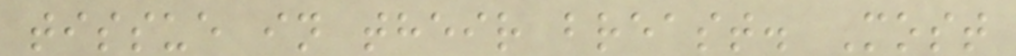tissue in their breast. Most
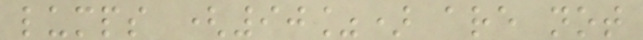lumps (90%) are not
